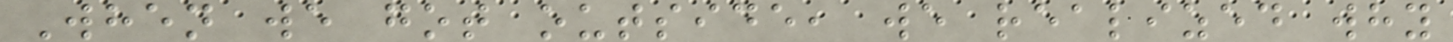When we got outside, we realized why
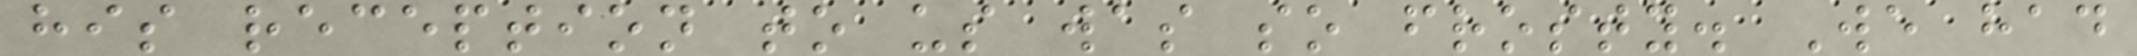his reception to us was so frosty. We had
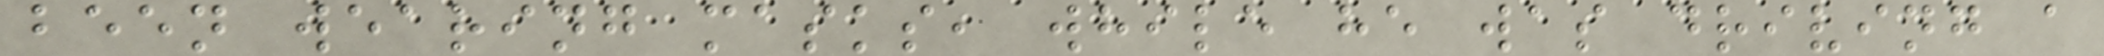been wearing masks, while he was driving a
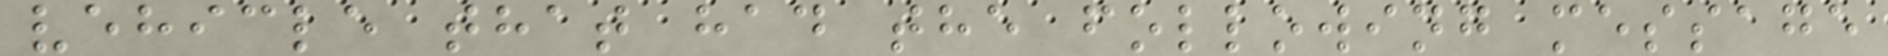vehicle that had the following message
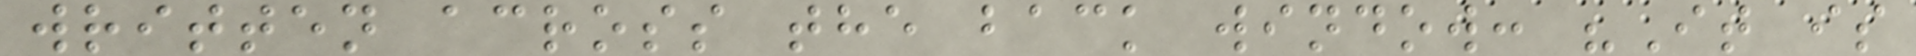written across the back window: "It is
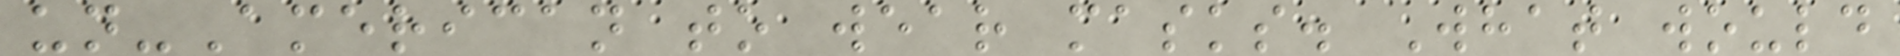un-American to wear masks. What would
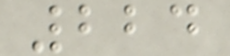224
